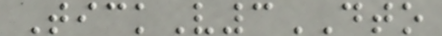TickV3DTO
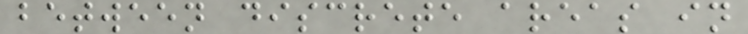between discrete areas in
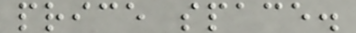price space.
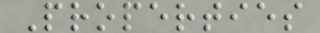Properties
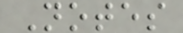Notes
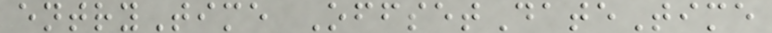entryTime OffsetDateTime
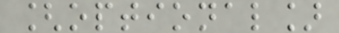[optional]
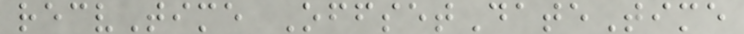recvTime OffsetDateTime
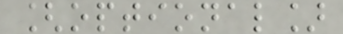[optional]
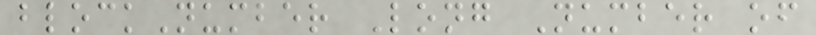blockNumber Long Number of
